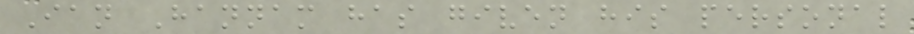Ian Hannam has given his personal
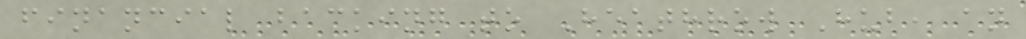financial backing to Heathrow Hub, an
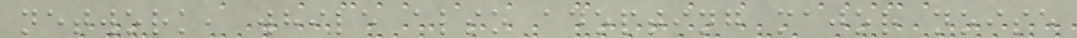network, while also adopting major noise
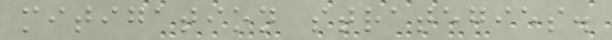mitigation strategies.
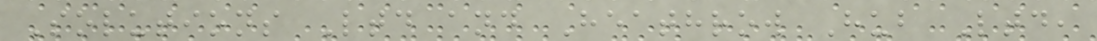Solutions Ltd and Heathrow Hub Ltd,
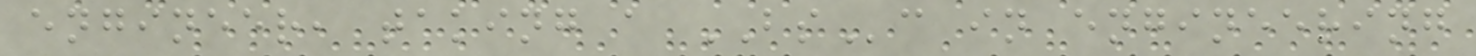engineer, taking a BSc in engineering
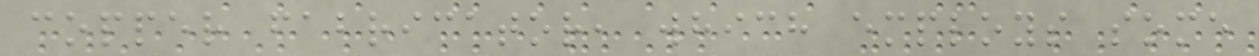copper fabricator, which employs some
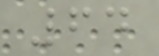64
